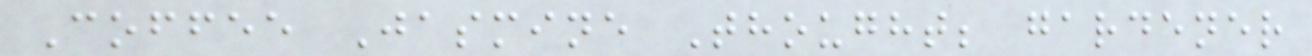Coffee Jasmine Thought; gardener
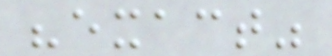"exact"
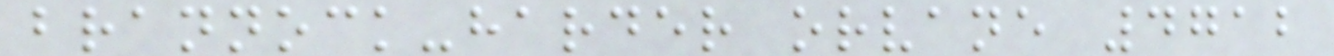brannock-harder orvane 4712
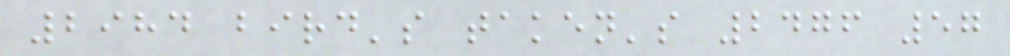2984 bird's taken's 2476 57
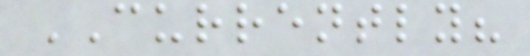CURRENTLY?
